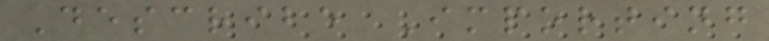Describe Importing
